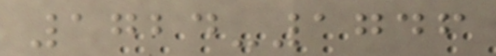1724-1746
